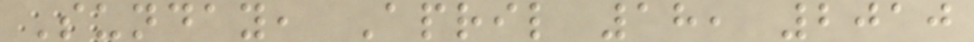Sunday, April 18, 2010
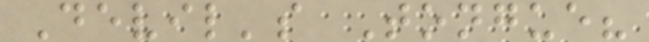Devil's Tongue?
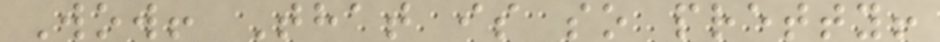Wow! That is so pretty!
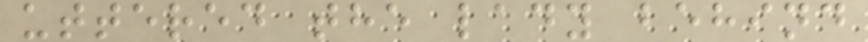uttered the lady behind
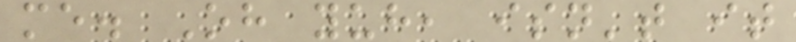me. Oh yuh, isn't it
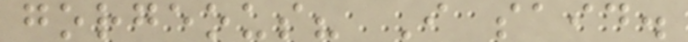gorgeous? I said.
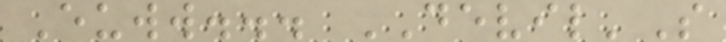Euww... DEVIL'S
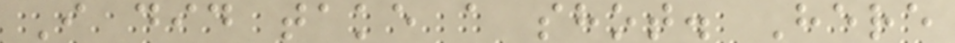I did take a shot. Here
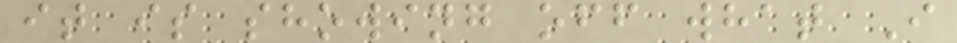it is showing off what I
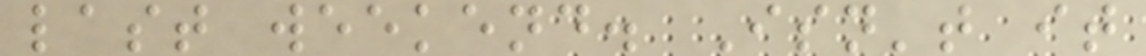last weekend. Isn't it
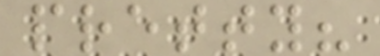pretty?
